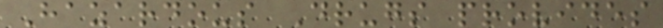Hazardous Drugs provides
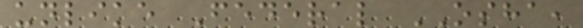unlike Federal OSHA,
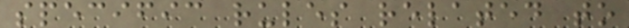specific rules related to
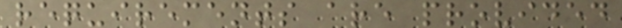requirements are provided
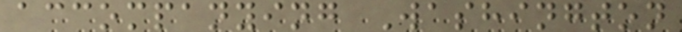accompanying Washington
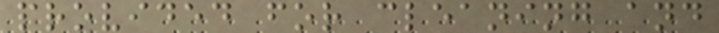provided for cleaning and
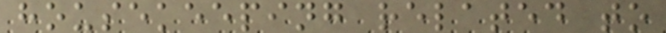housekeeping related to
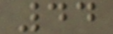44
